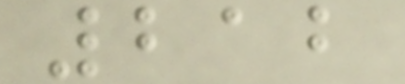212
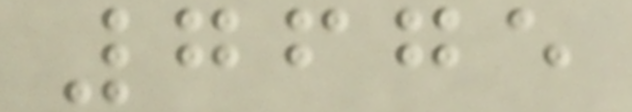7675
